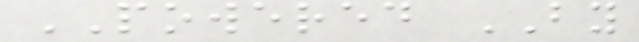POWERED BY
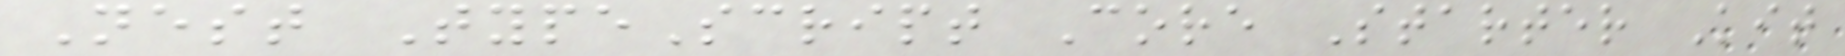Nest TypeScript Core Starter Kit
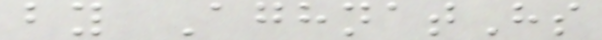by AghnatHs
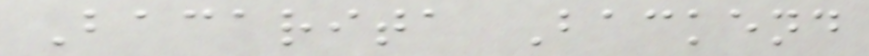Bacarita Backend
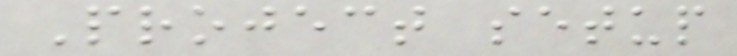Project setup
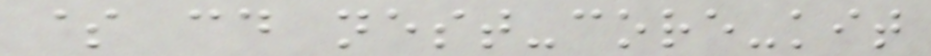$ cd nest-core-kit
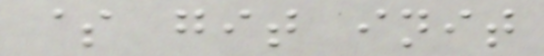$ git init
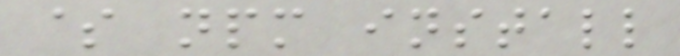$ npm install
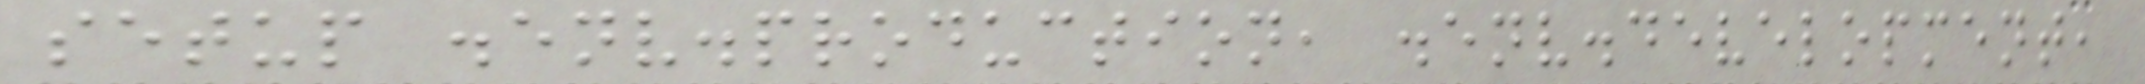setup .env.production, .env.development,
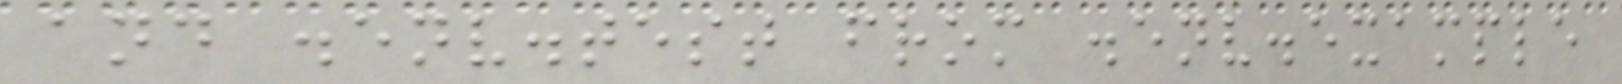and .env.test from .env.example
